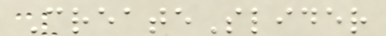CreateSlider
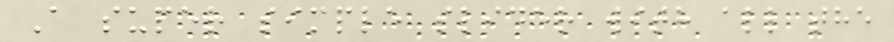A super simple slider with all the
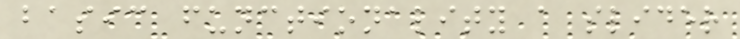basic functionality a slider
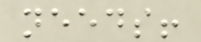needs!
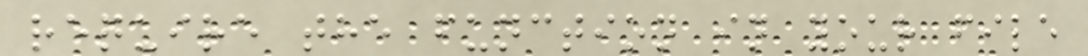require the function in your file
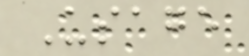Usage
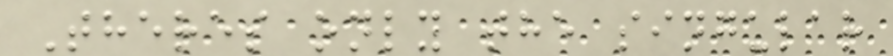Theres only the singular
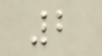2
